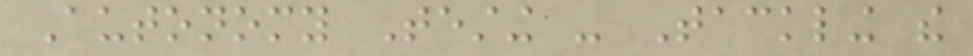Autonomy Testing - Tackling the
